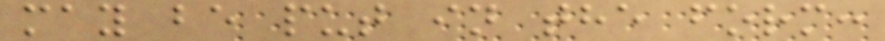may be put in the form:
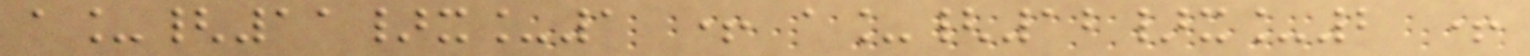a_{11}x_1 + a_{12}x_2 +
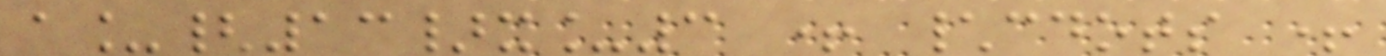a_{13}x_3 + \cdots +
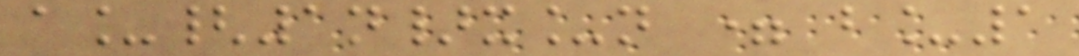a_{1n}x_n = b_1
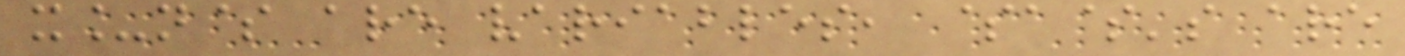x_n$ are variables, $a$'s are
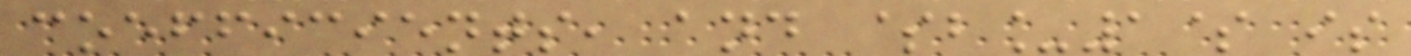coefficients, and $b_1$ is
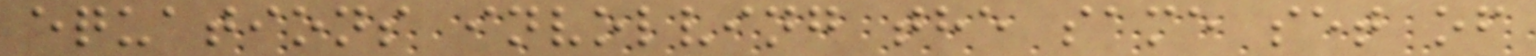equations involving the same set of
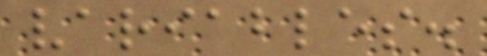variables.
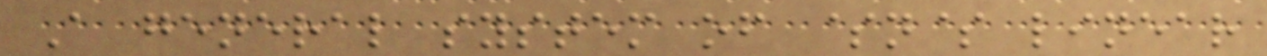A general system of $n$ linear
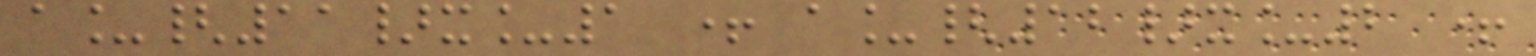a_{11}x_1 + a_{12}x_2 +
